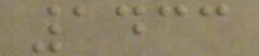1433
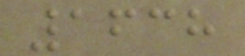1638
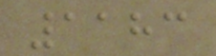1183
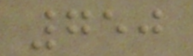750
